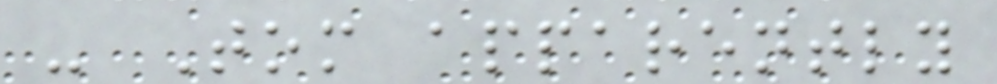- Tom apparently
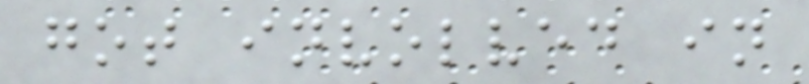got involved in
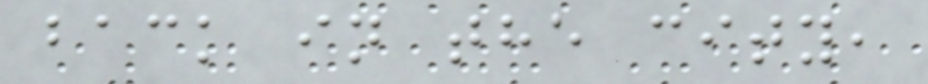back in the city,
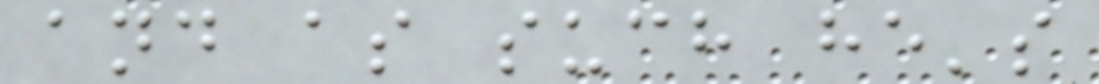and as such he's
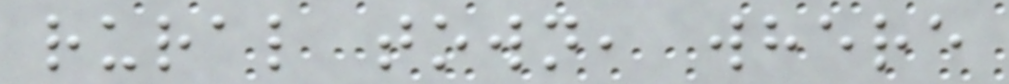rural town, where
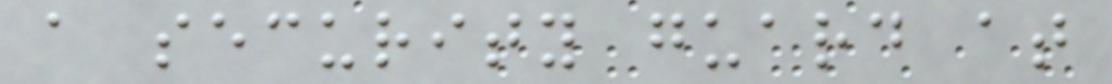a security guard at
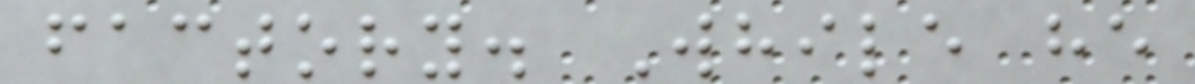factory. While he
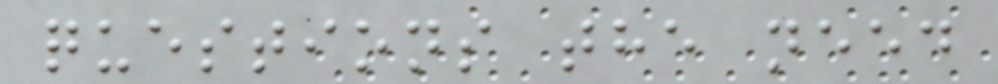questions the need
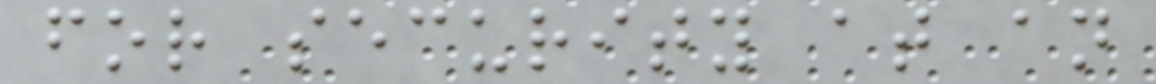for security at an
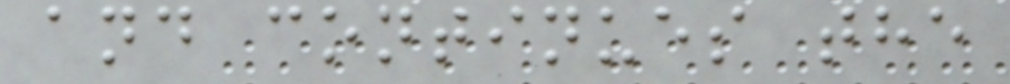and continues the
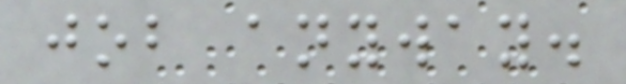job anyway.
